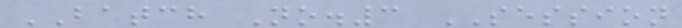BATCH No.3 SESSION
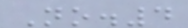No.4
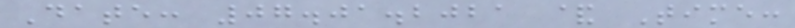Date: 07.01.2021 & Time:
